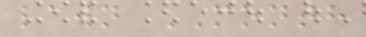lawn MONTH
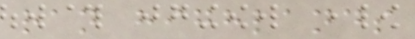ran highlands
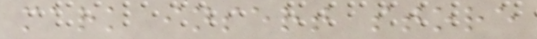mark insert store
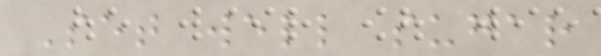Set well sugar
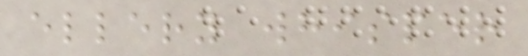ellery whisper
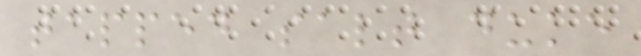tapped salt duke
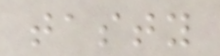tasty
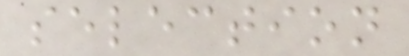selection
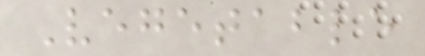Vegetable
